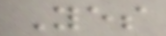Yes
